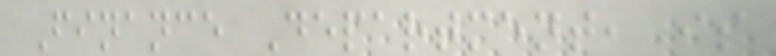Finance Department, is
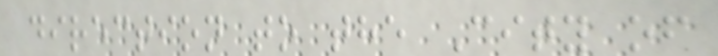direction to the City of
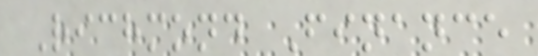Richmond Finance
